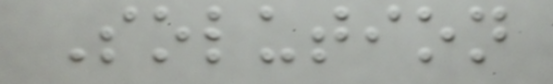Solution
